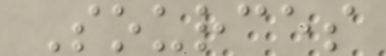Sources
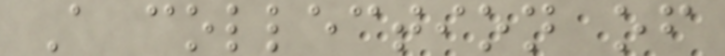A collection of
